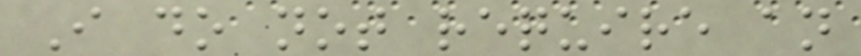I do not require an
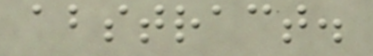abstract.
